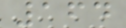164
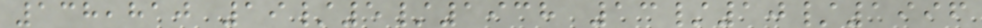138,810 19/5/1938 13/10/1996
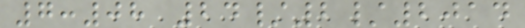7:08 24/2/2014
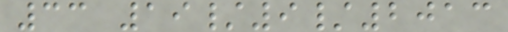33 19/9/2013
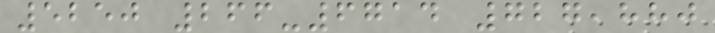5250 266-6714 727,880
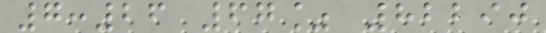7:26 67% 82290
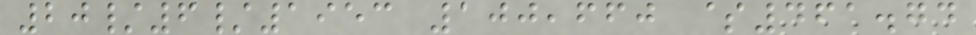20/6/1953 100,660 $461.74
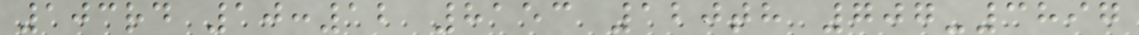103rd 10:12 8153 120th 707-3897
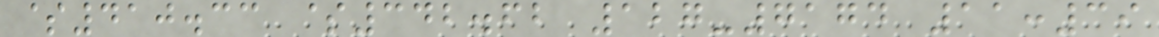$410.33 $342.62 127-7174 11:39
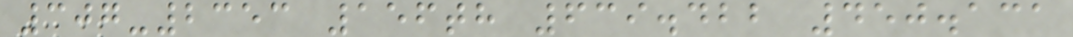307-2353 156th 639.422 450.131
